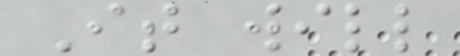It will
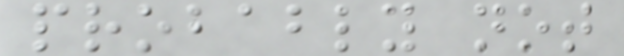probably not
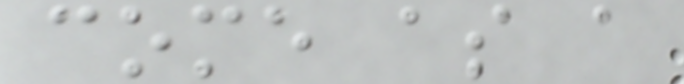come as a
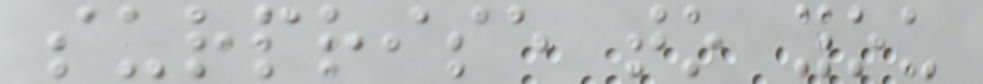surprise to you
